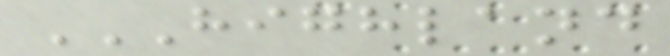HIGHLAND
